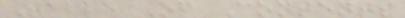Table Of Contents
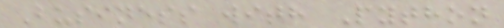Business with Python
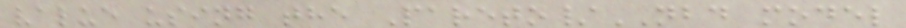value using the Pareto/NBD model
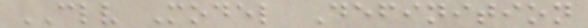CLV Model Definition
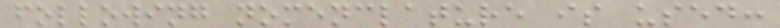following nomenclature is used:
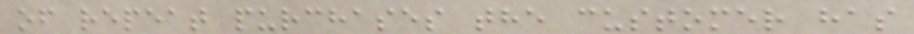of repeat purchases the customer has
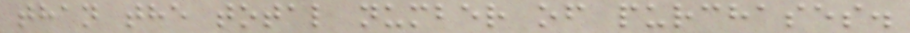than the total number of purchases.
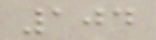104
